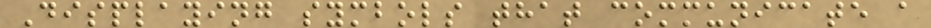Displaying symbols that communicate a
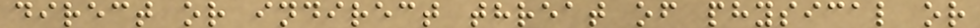direct or indirect threat of physical or
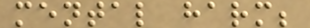mental harm;
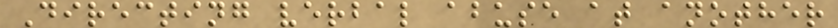Directing verbal abuse at another
